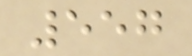557
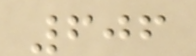606
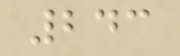243
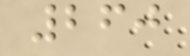260
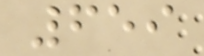659
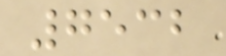7532
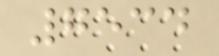7534
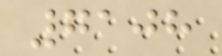7108
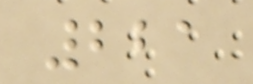221
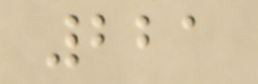221
